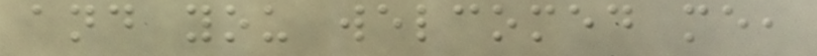and you welcomed me,
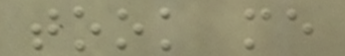took me
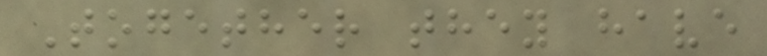Together they have
